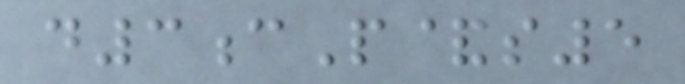d3cP&s5
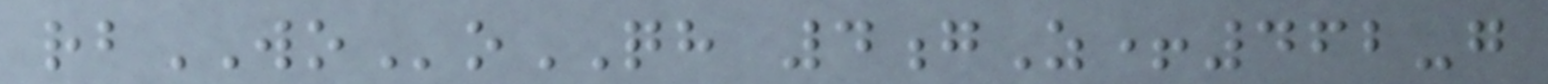rbWOoQH 4gZ+462-g
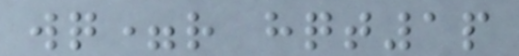wq=r hqt1p
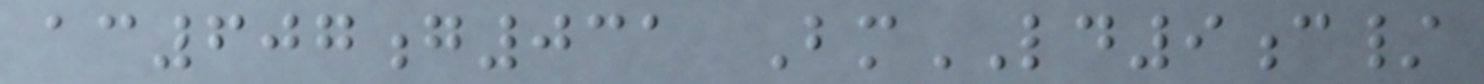ac607g031 BmLD9c/
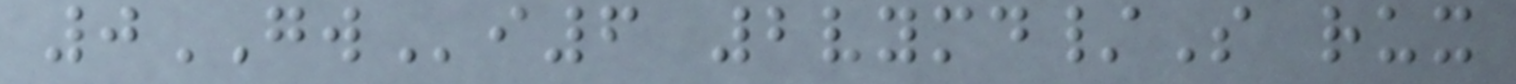0GWi6 2vymd/S rux
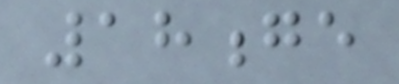18ge
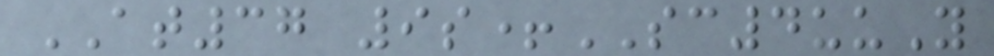AT37 9s+SC4uuY
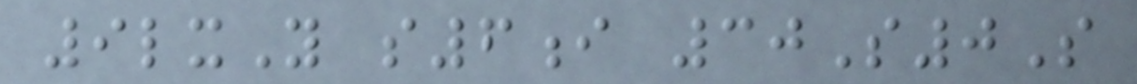9lxY s6i 30S0S
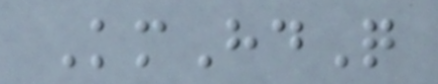KmHdQ
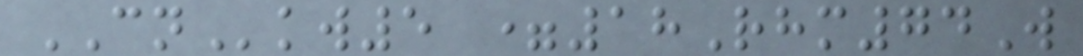CNkw5 =18Rhm74W
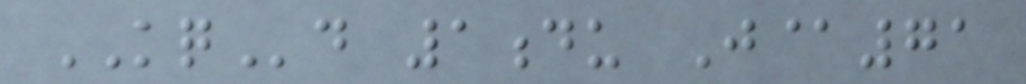KQd 1du J@71
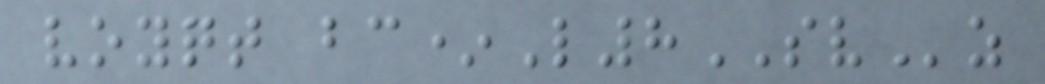voyqt bc*L8SVz
